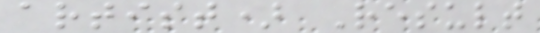artist) Result
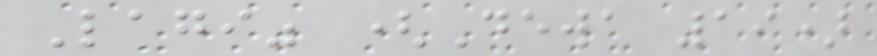Lagi" (Dewa 19)
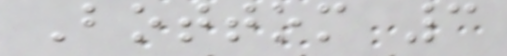Bottom 3
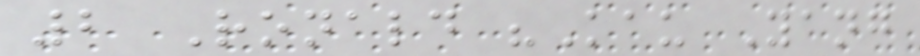2 Ronald "Kau Yang
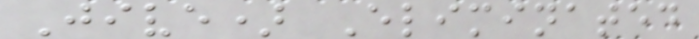Jive) Eliminated
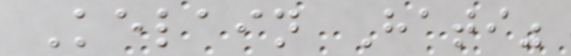Kelain Hati"
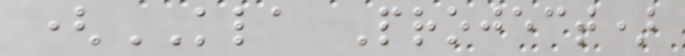(KLA Project)
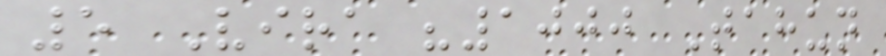5 Vira "1000 Tahun
